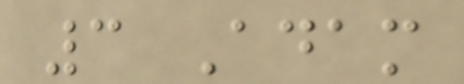3 Adam
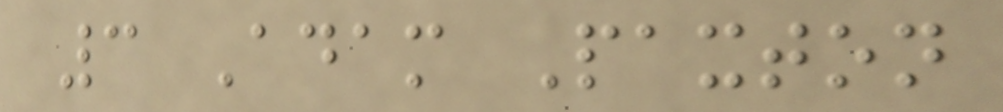3 Adam Paxton
